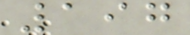197
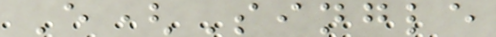E(Single
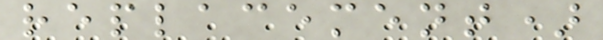replacement)
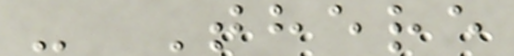- There
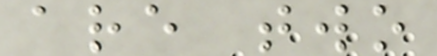are two
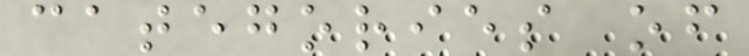categories of
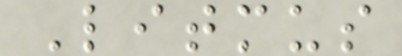Litmus
